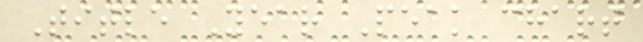Title Year Peak chart
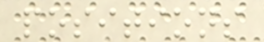positions
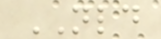NLD
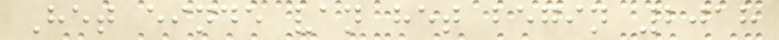Het einde van het begin 2018
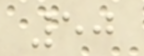50
